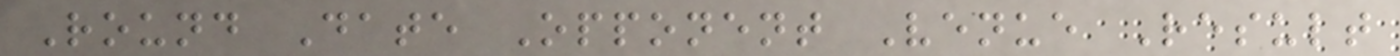Round Date Opponent Venue Result
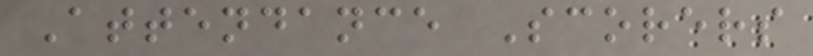Attendance Scorers
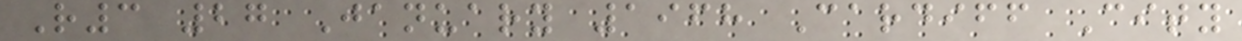R3 27 January 1968 Cardiff City
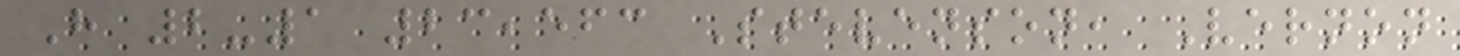H 2-1 23,563 Stevenson, Vernon
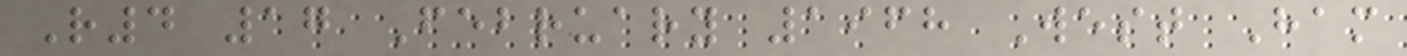R4 17 February 1968 West Ham
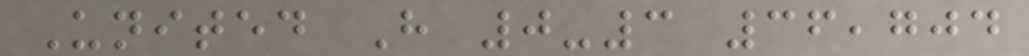United H 0-3 36,704
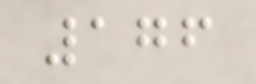176
